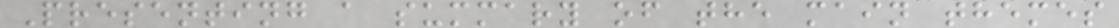Presenting a summary of the main themes
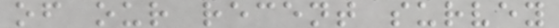of our recent survey
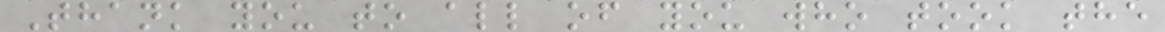Thank you to all of you who took the
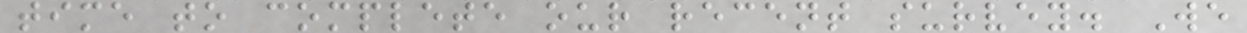time to complete our recent survey. We
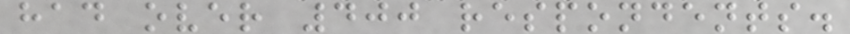had over 400 respondents.
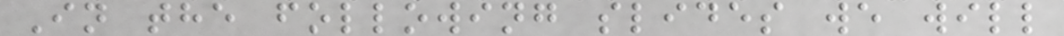In the following slides we will
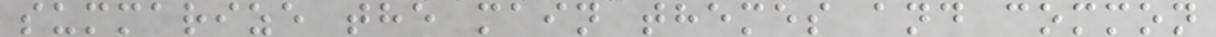summarize the main themes and common
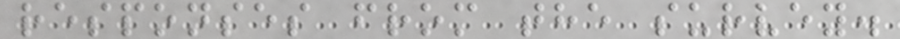responses from the survey.
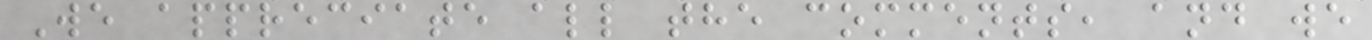We appreciate all the comments, and we
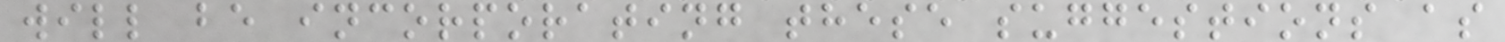will be incorporating these suggestions as
